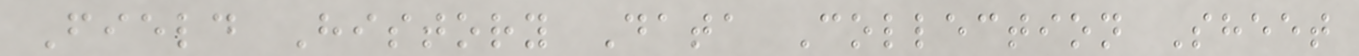Field History Data Collection Sheet
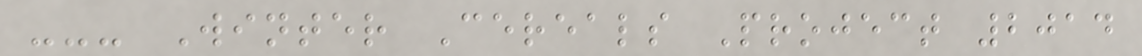--- Winter Cereals Project 2014
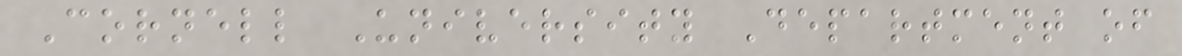Cornell University Department of
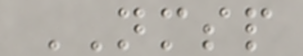NMSP
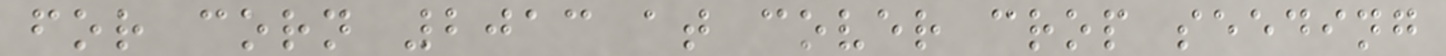for corn 2013 at cover crop seeding
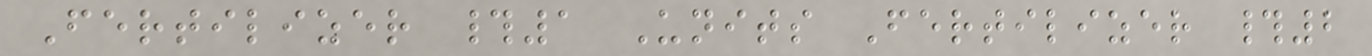Fertilizer #1 Units Fertilizer #2
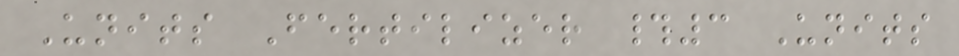Units Fertilizer #3 Units
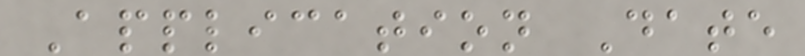Application Date
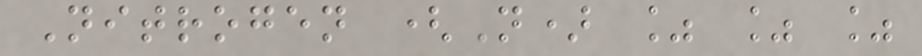Nitrogen (N) % % %
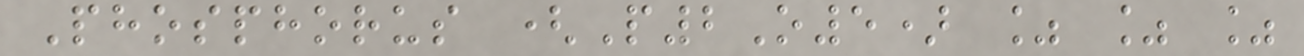Phosphorus (P2O5) % % %
